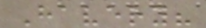Havery?
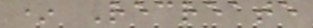* Recreate
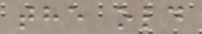the old
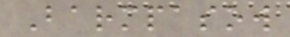Barmpasow
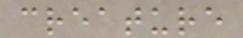creature
